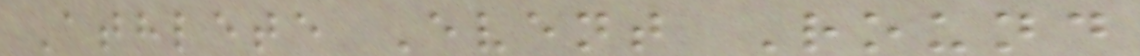Athlete Event Round
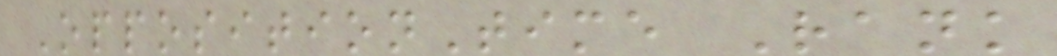OppositionTime Rank
